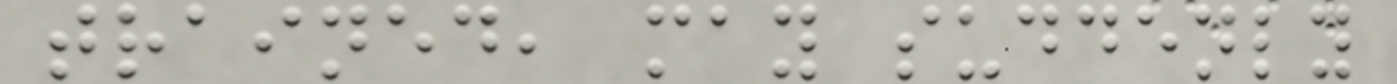trained, may suddenly
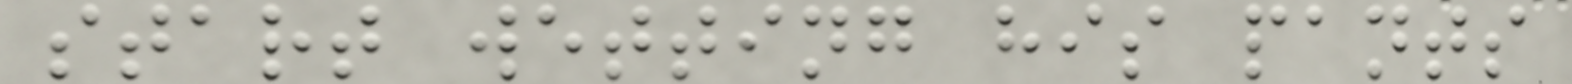start wetting his pants
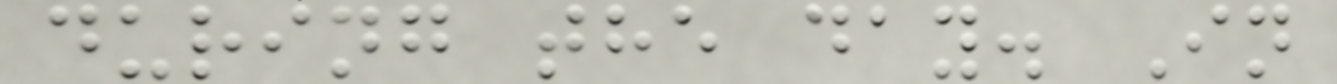during the day. In
